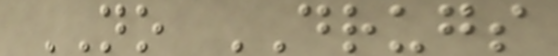NO DRUGS
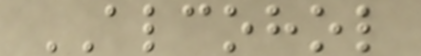ALCOHOL
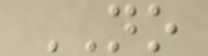NO
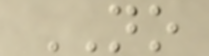NO
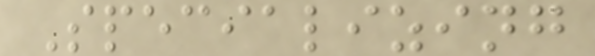Specializing
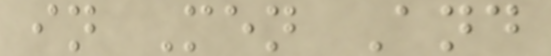in Men And
